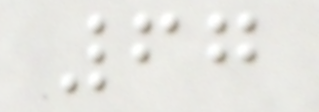67
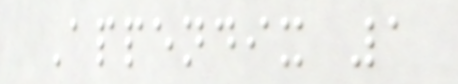Appendix 1
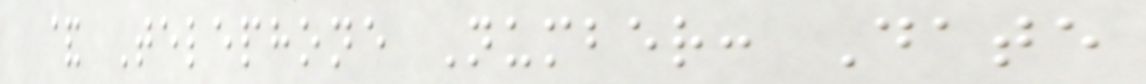& Telephone Number: Date
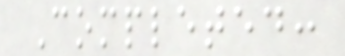Completed:
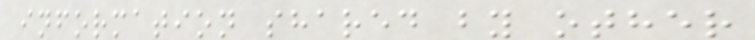information shared by other
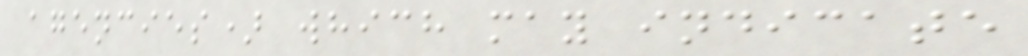agencies) which may indicate
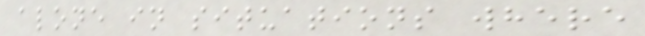alone in situations where
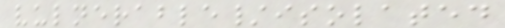vulnerable/isolated
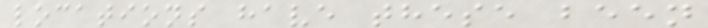locations have these been
